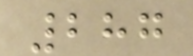287
